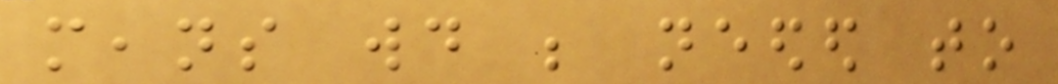means would be needed to
